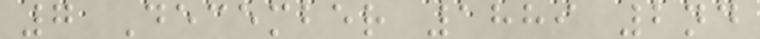7 December 1889 2nd
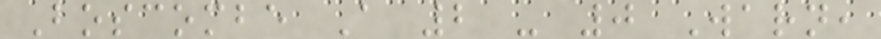Boscombe A 2 - 0 Warn,
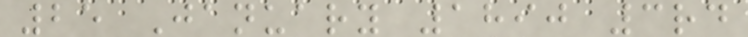25 January 1890 3rd
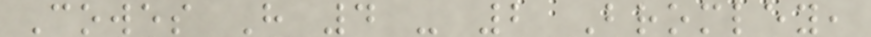Cowes H 4 - 2 Bromley,
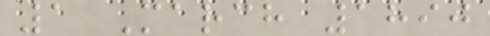1 March 1890
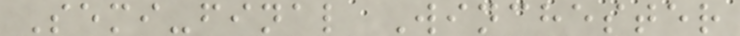Semi-final Winchester
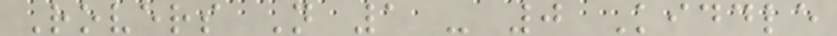Rovers N 1 - 0 Kiddle
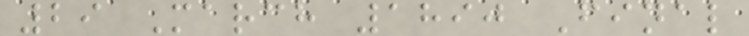29 March 1890 Final
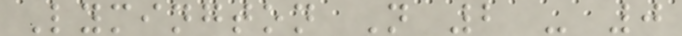Lymington N 2 - 0
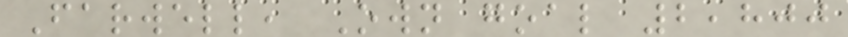Farwell, Own goal 2,800
